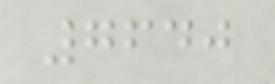7640
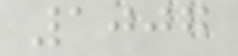1007
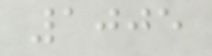1005
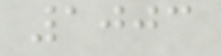1003
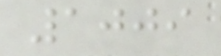1009
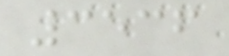3536
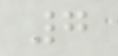7
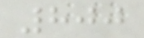800
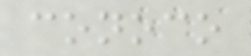conoco
